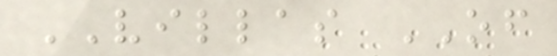VILLAS OF
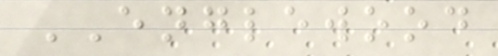ENGLEWOOD
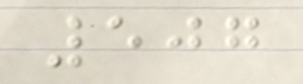507
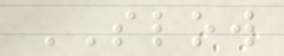SLOW
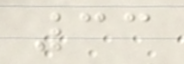33
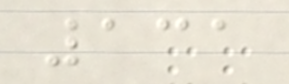131
